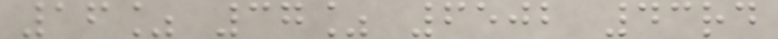16% 37% 6502 43rd
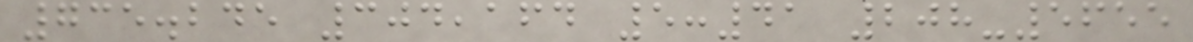735.245 304,164 5:41 208-5655
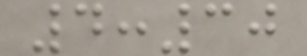4:30
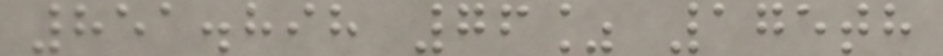851.898 76% 175th
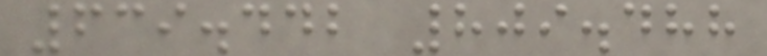639.442 809.488
